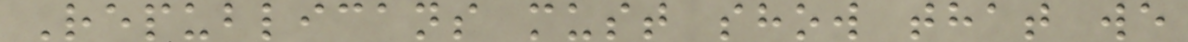Republicans must show that we
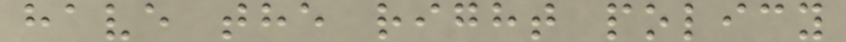have the right policy
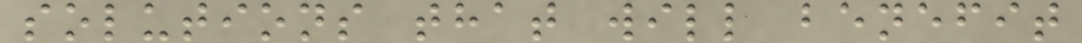solutions that will benefit
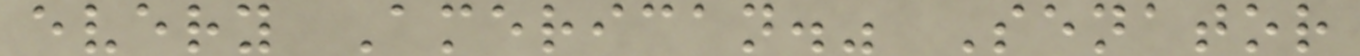every American." Senator
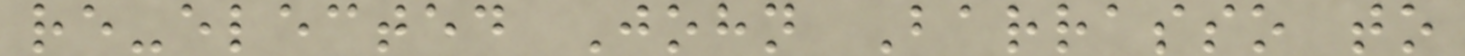re-elected John Barrasso to
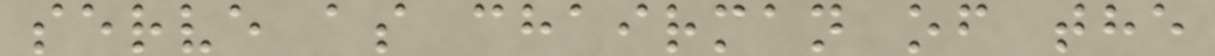serve as chairman of the
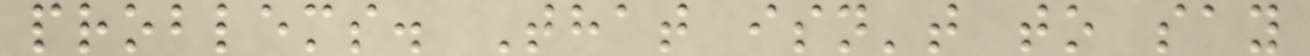problems. That isn't to say
